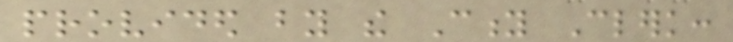provided by the City Clerk:
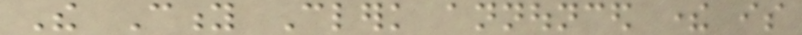The City Clerk announced there is
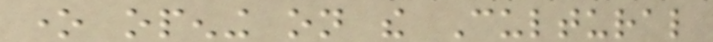one opening on the Cultural
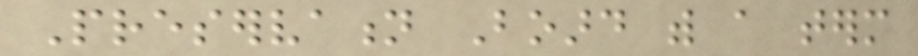Preservation Board with a term
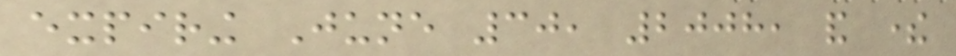expiring June 30, 2008, and there
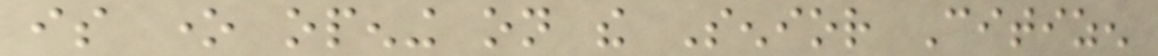is one opening on the Senior Citizen
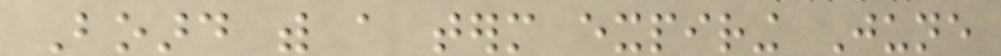Board with a term expiring June
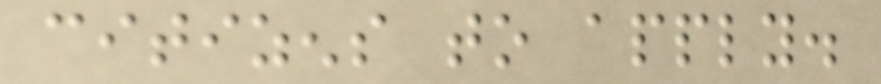citizens to apply.
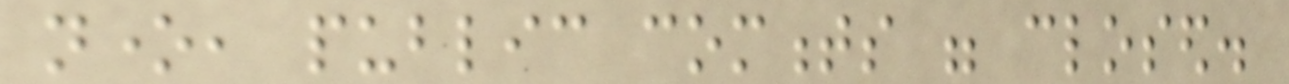none, public comments were closed.
